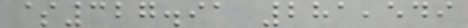$327.91 281,549
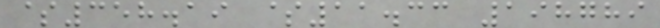$358.19 $11.33 198789
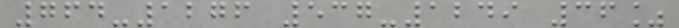764-1276 537-1249 36%
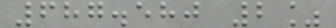687.580 2%
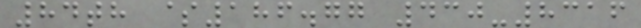84th $186.77 430-8316
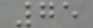75
